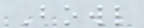Bowl
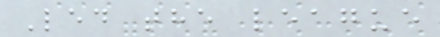Led the league
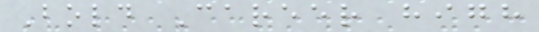Bold Career high
